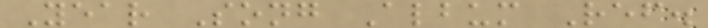Year Song Album Ref.
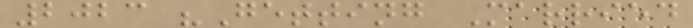2023 "Getting Married
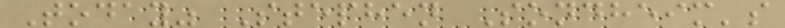Today" Stephen Sondheim's
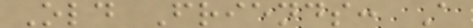Old Friends: A
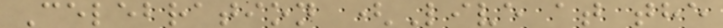Celebration (Live at the
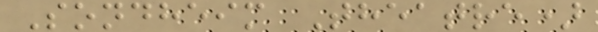Sondheim Theatre)
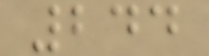244
